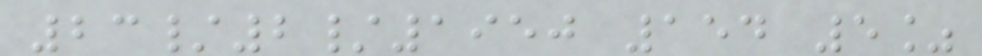23/2/1950 154 5%
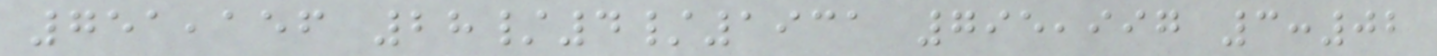751,156 28/4/1931 795,997 3:02
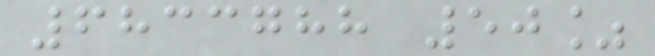6833788 50%
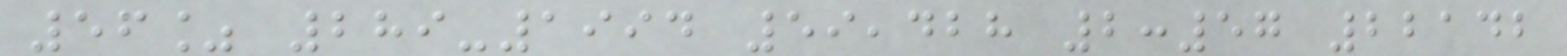56% 289-1994 59,428 2:57 22142
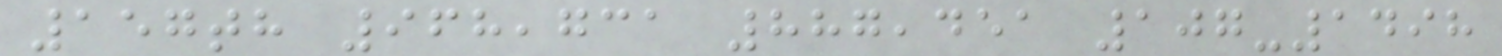157th 968,731 887,451 107-1498
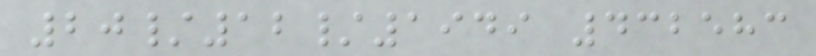20/12/1949 432583
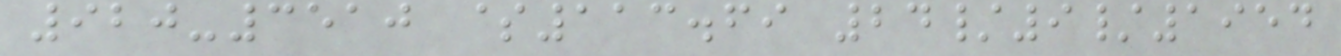920-3510 $113.69 24/9/1954
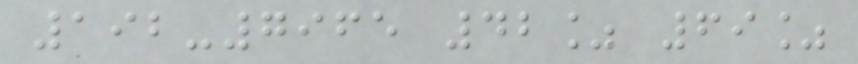192-7965 42% 69%
